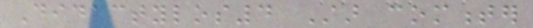Didactylos4 Star commenter
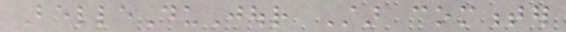BelleDuJour Star commenter
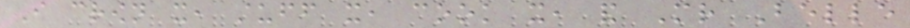I crown it, stuff it, cook it, and Mr Belle
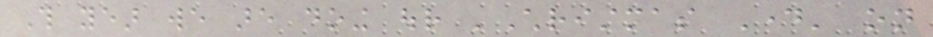This year we are doing our 'Christmas Day' on
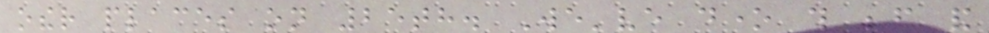other places on 25th. We've done this before and
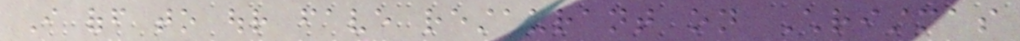I off to our fave restaurant on Christmas
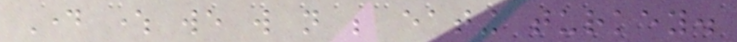Day where we will not be eating turkey.
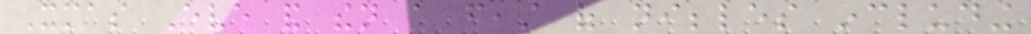Xmas Eve and then a feast of nibbles including
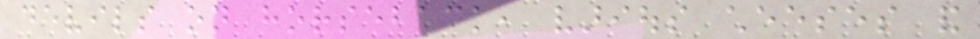devils on horseback, various cheeses and
